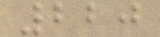220
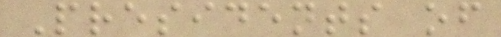Presidents of
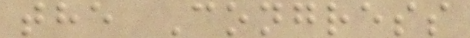the Congress
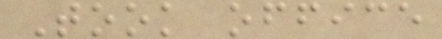Took office
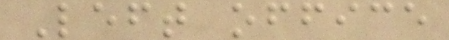Left office
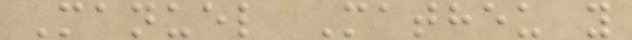Manuel Matheu y
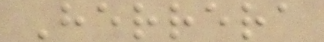Herrera
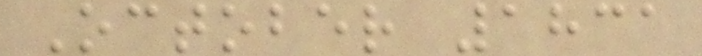October 1831
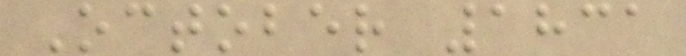October 1831
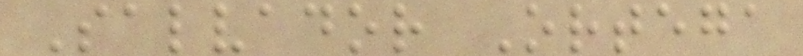Salvador Ortega
